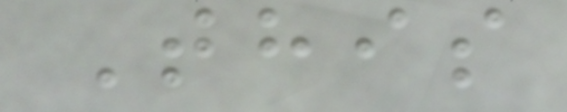This
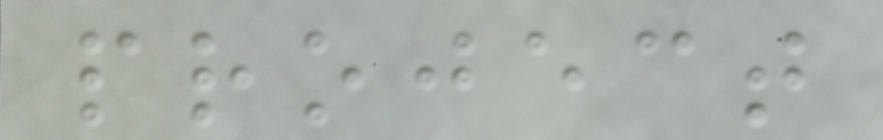project
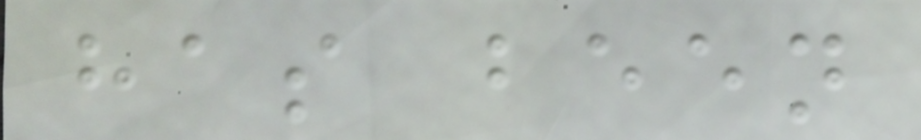has been
